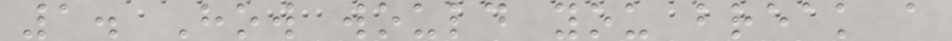1. How would you break a
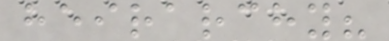heirarchy?
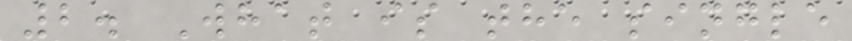2. What is the single
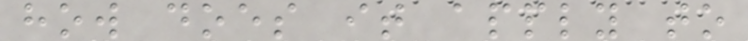how does it apply to
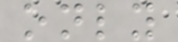only
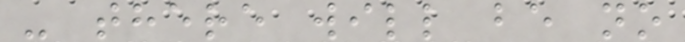- there will be no
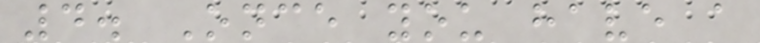4. Once you have a
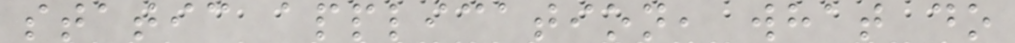static application, what do
